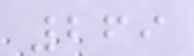269
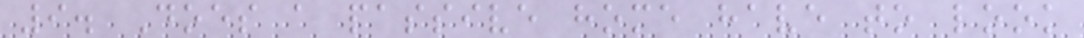9. Does a passive home have to look
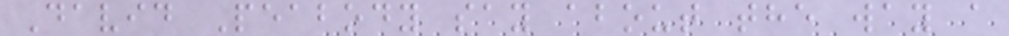David Peabody say about the way a
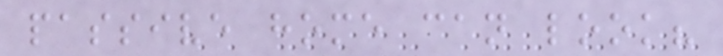passive home can look?
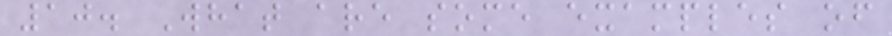10. What are some examples of
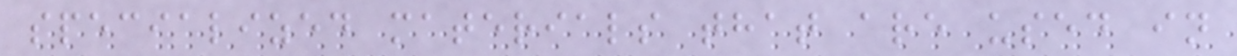specialized materials that are used in
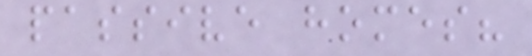passive homes?
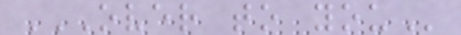OVER TO YOU
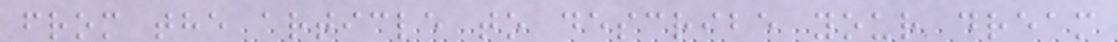from the article to describe your dream
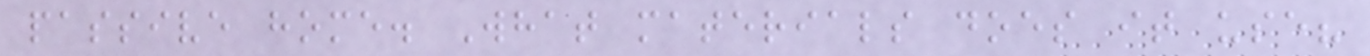passive home. What materials does it use?
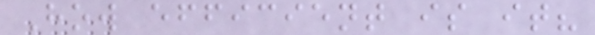How efficient is it?
